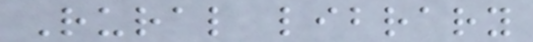Rural library
